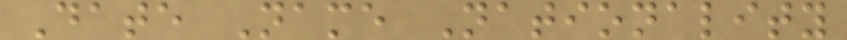Date Name Nationality
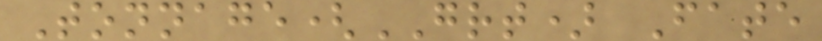Tonnage(GRT) Fate
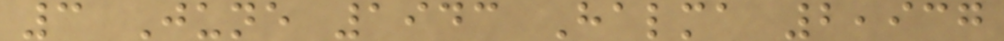3 June 1943 Halma 2,937
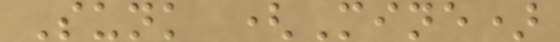Sunk (Mine)
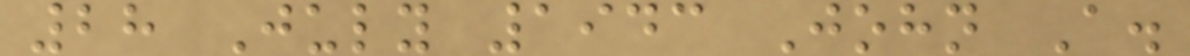28 July 1943 John A.
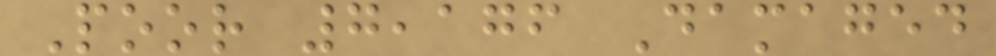Poor 7,176 Damaged
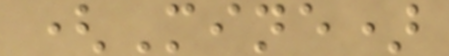(Mine)
